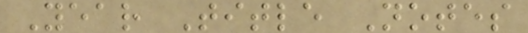Year Title Notes
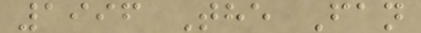1996 The Fan
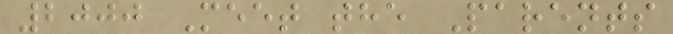2000 Meet the Parents
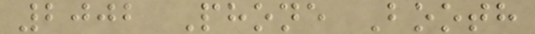2002 Phone Booth
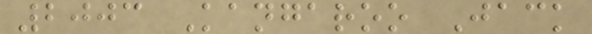2003 Kangaroo Jack
